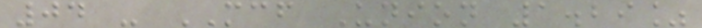04 - MCF Union 1.29%
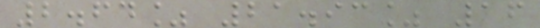2.64% 21.93% 16
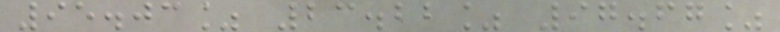95.03% 23.22% 97.67%
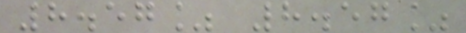8.57% 8.57%
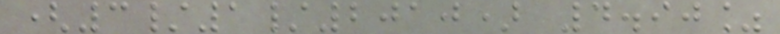(3/1/2010) 4.90%
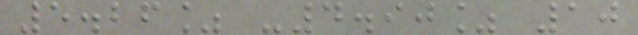5.26% -4.90% 10
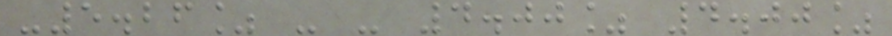-5.26% - - 4.00% 4.00%
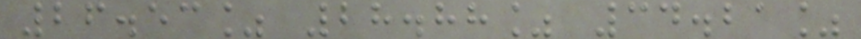26.53% 28.88% 34.21%
